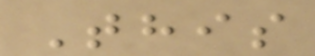This
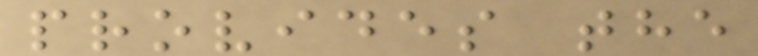provides the
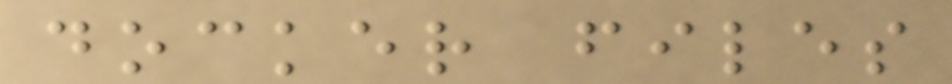docker files
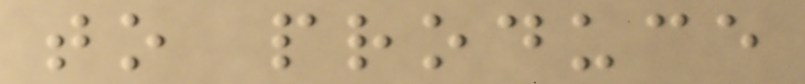to produce
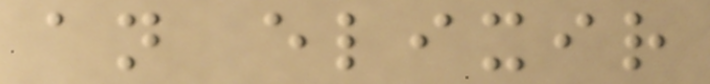an elixir
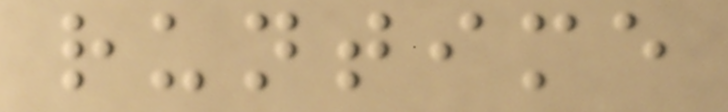runtime
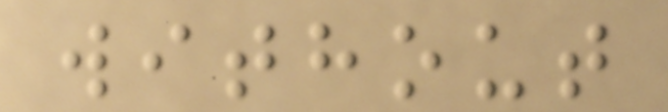without
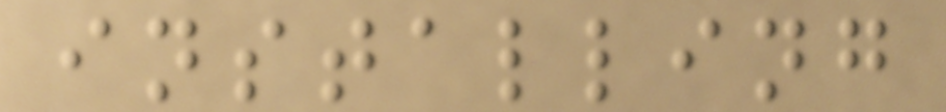installing
